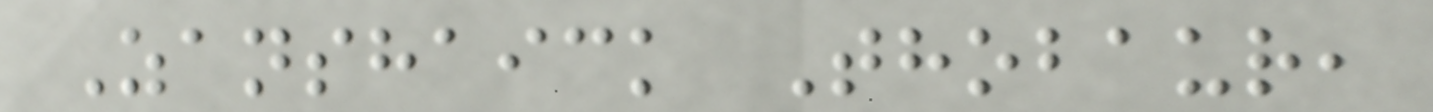Zanshaick Thobaur,
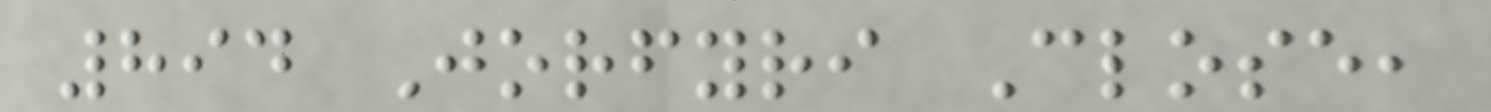894 Jorfyri Close,
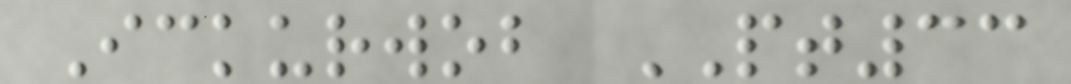Ickurwob PT33
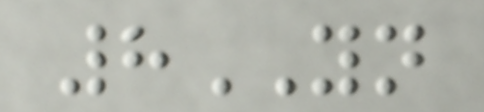8YN
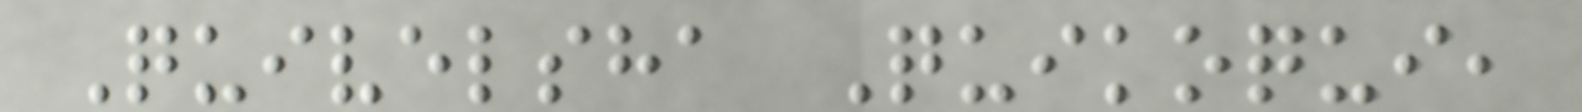Quivelsha Quikoqui,
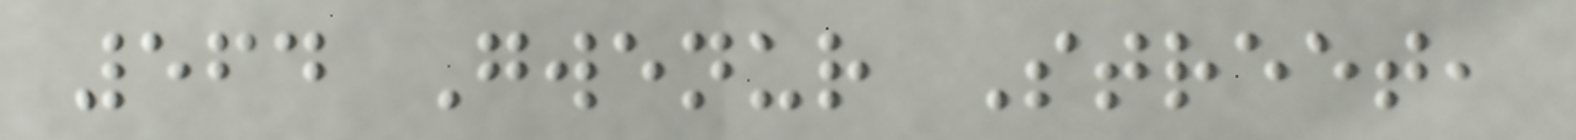564 Gwenur Street,
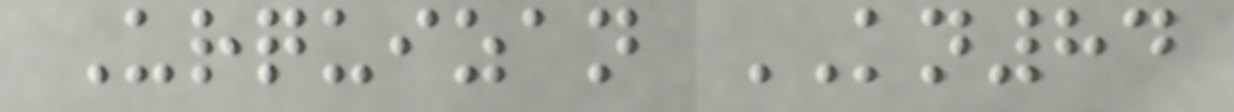Urquizan KN84
